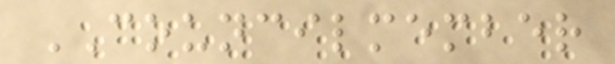COUNCILMEMBER
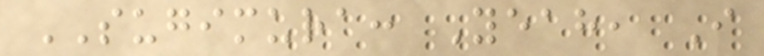SUGIMURA: Yeah, I
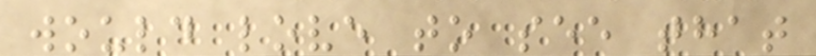would love to see that
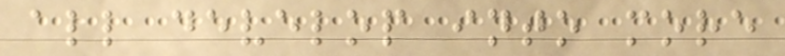all develop into more
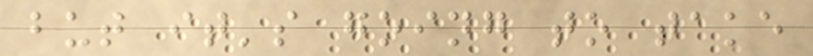but it's going to take
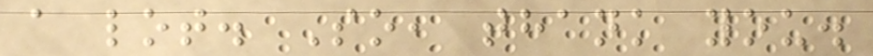a lot. So, thank you.
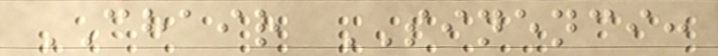CHAIR SINENCI:
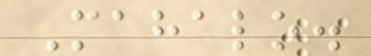Mahalo.
